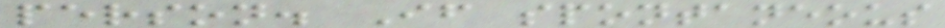person. If spontaneous
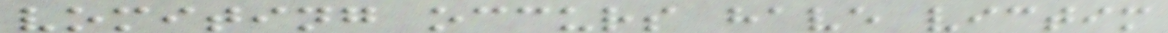vomiting occurs have victim
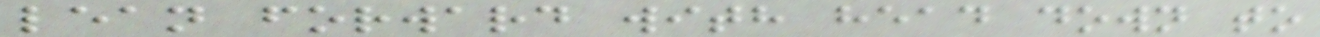lean forward with head down to
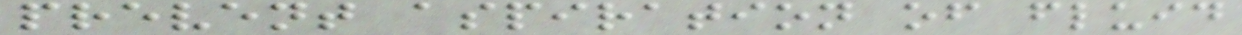prevent aspiration of fluid
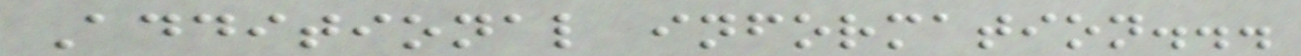Additional information...
